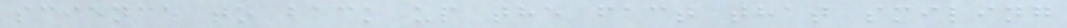science to back up the fact that smiling
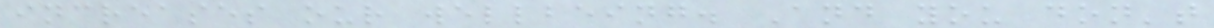increases our wellbeing. And you don't
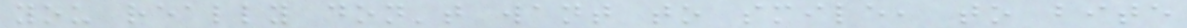you really don't want to smile, to bite
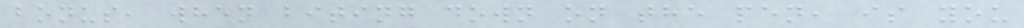bonus, when biting down on the pen, is you
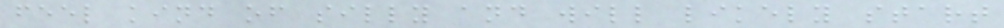feel kind of silly and will likely start
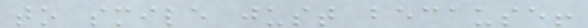to smile just because!
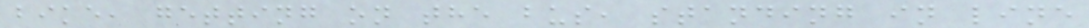bike, getting on the bus, standing in line
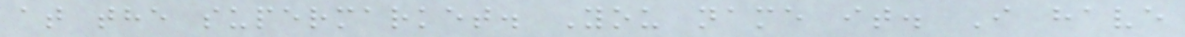at the supermarket. You name it. I have
